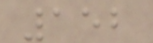152
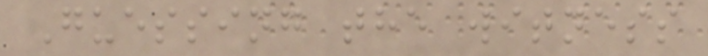Guessing the witness
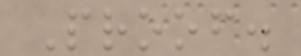Proof.
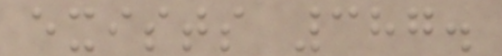exists 387.
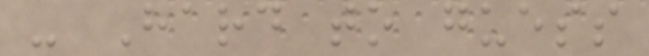- Hard to guess
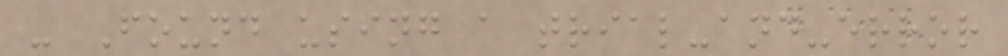- Found using a trial-and-error
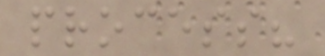process?
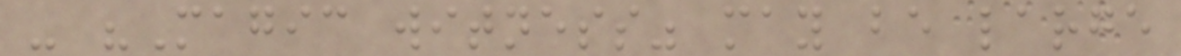- "Magic witness" may be large
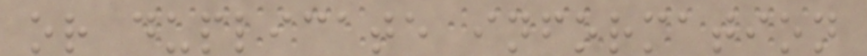or duplicate information
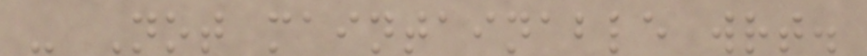- Not maintainable wrt.
